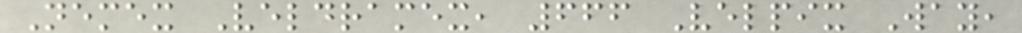Nemex Veldramex, 666 Velpix Way,
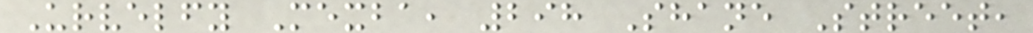Urvelfy Mexba, 298 Shane Street,
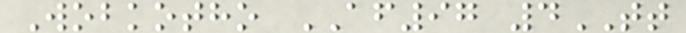Wobkotho AF97 4TT
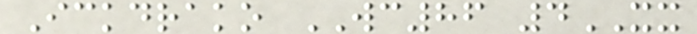Ickdrako WC86 4XX
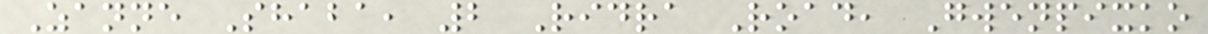Zanne Shaba, 2 Ridra Road, Gwenpixko
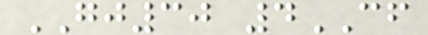GJ30 4CF
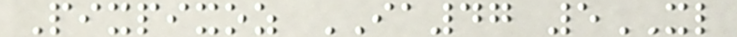Pixpixoz IA47 5XL
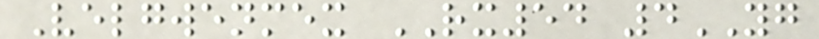Velgwenmex RX54 4YG
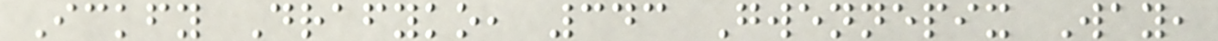Ickfy Drafyko, 343 Gwennepix Way,
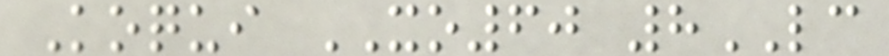Koqui XO60 8LC
